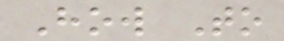How To
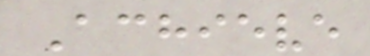Achieve
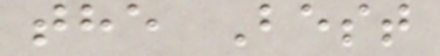the Best
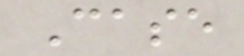Case
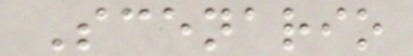Scenario
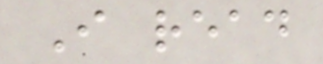I read
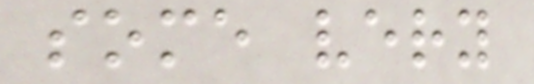some very
